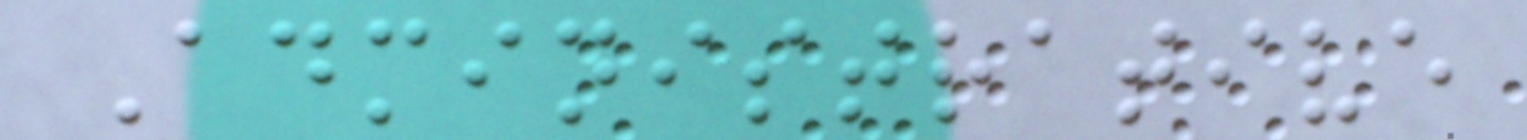Administrative
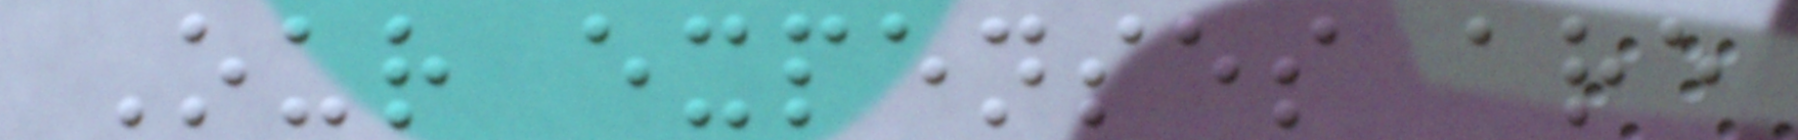Our expenses are
